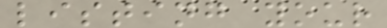listing your
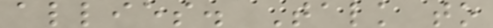allies. Talk to
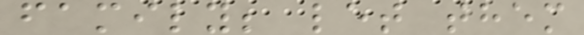family; let them
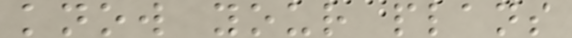know your plans
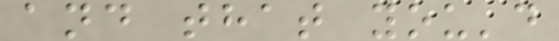and that you'd
